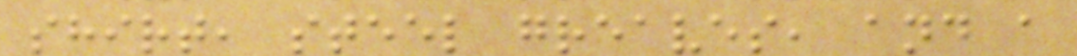shirt, steel greaves, and a
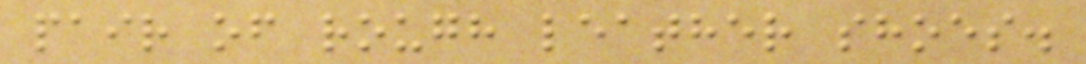pair of rough leather shoes.
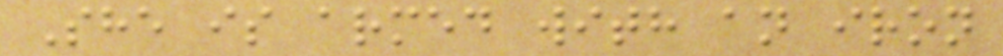She is armed with an iron
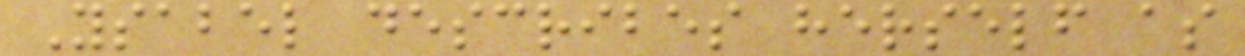Ysabel describes herself as
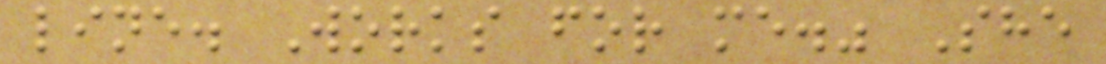line. Works for me." She
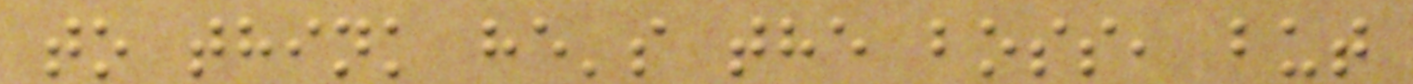to think he's the boss, but
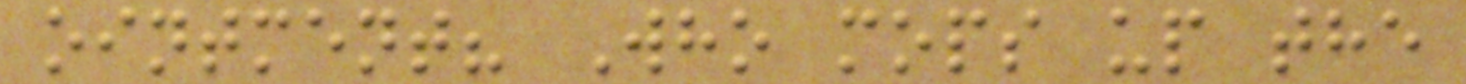ointment? Who mops up the
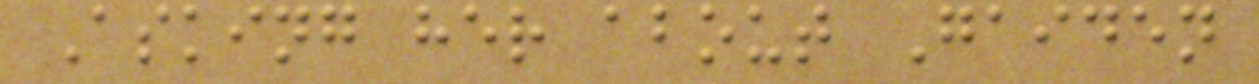Asking her about Gaiden
